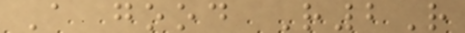A good R2R
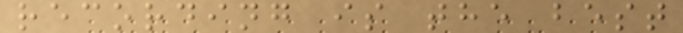recording is the best
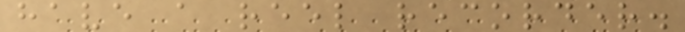have a reel recorder.
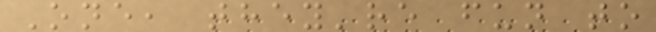One, they're fun to
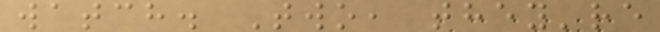watch. Two, they're
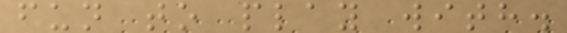fun to play with.
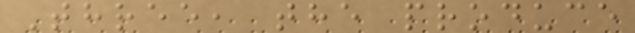Three, the produce
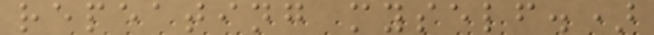repeating myself.)
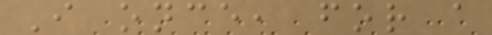I once, for a
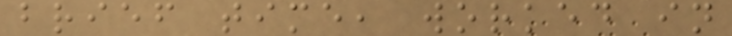brief time, worked in
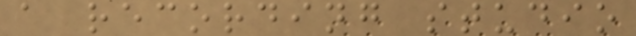a recording studio
